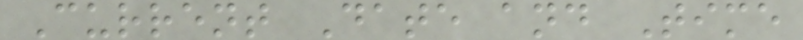Current Date and Time
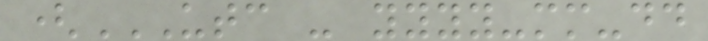(UTC - YYYY-MM-DD
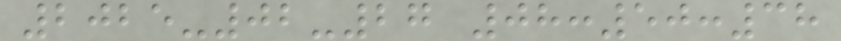2025-02-27 08:50:38
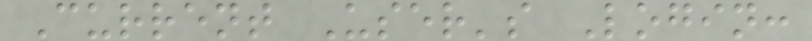Current User's Login:
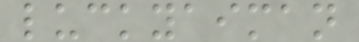luckyaiman
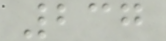237
